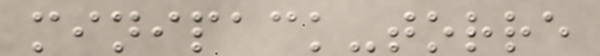minipack-torre
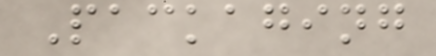Packaging
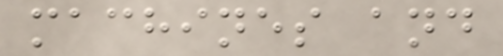machines and
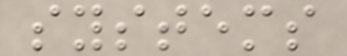systems
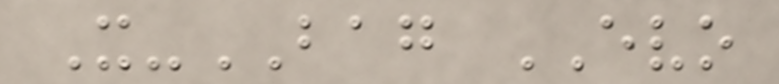X-BAG EVO
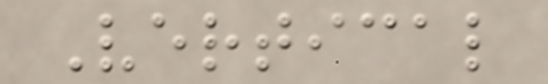Vertical
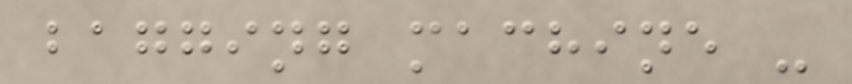bagging machine -
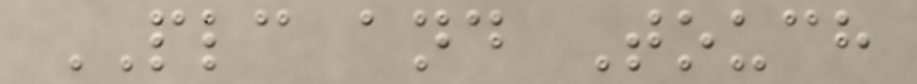PLC and Touch
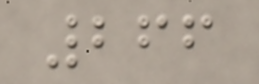266
